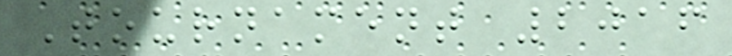Tournament 2016
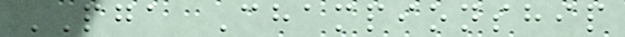PGA Championship
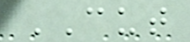CUT
